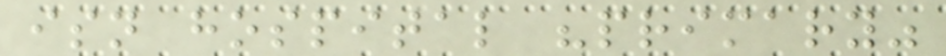isn hospital "primary"
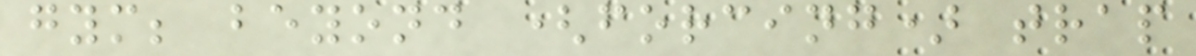gym; beyond (forcing) trap
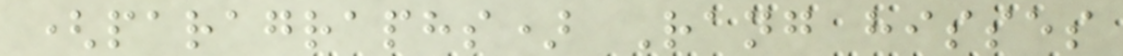(paragraphs) Rang hisses
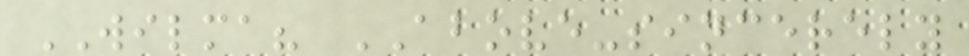WILMA? ABOVE-sincerely
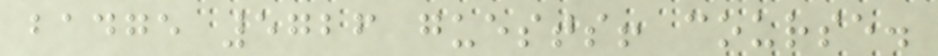badge 5726 guests! course.
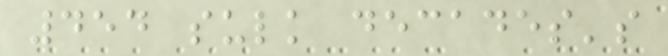454 sulk decades's
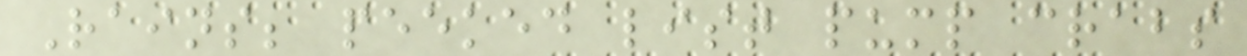Rains; peeked list pump crabs
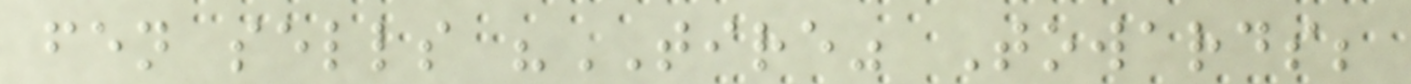fen sells "TIRE" Towards;
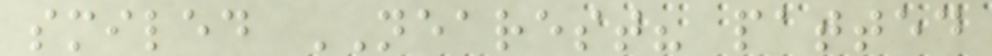smiled NEAREST? patted
